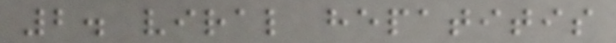2. viral hepatitis
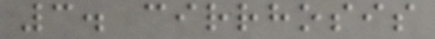3. cirrhosis
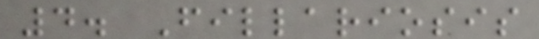4. Fillariosis
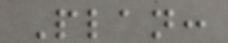Plan:
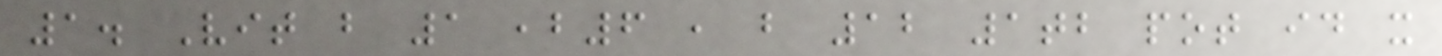1. Vit b 1 ,b6 , b 12 1tb pot id x
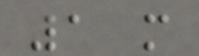1 m
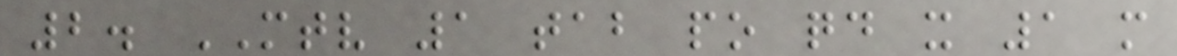2. MTV 1 tab po qd x 1 m
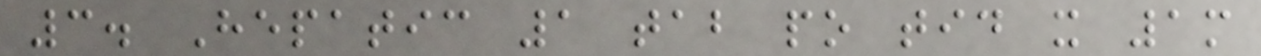3. Hepatic 1 tab po tid x 1m
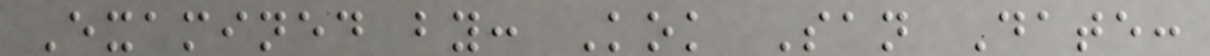Examined by: Kok San Date:
